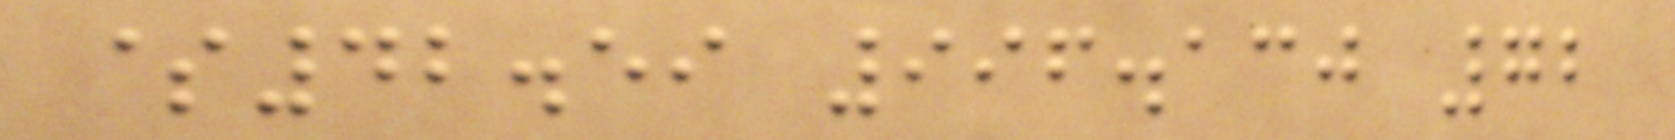$42.59 996.130 72
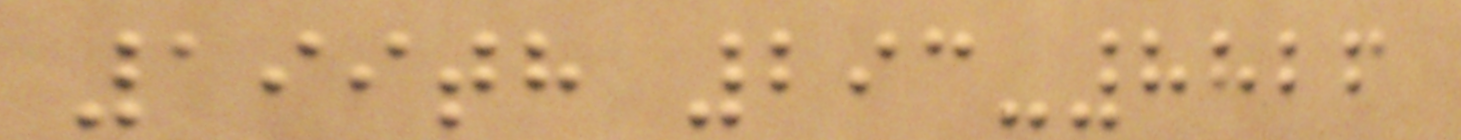199th 293-8826
